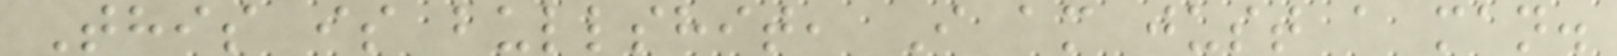This is bullshit, I am just a man.
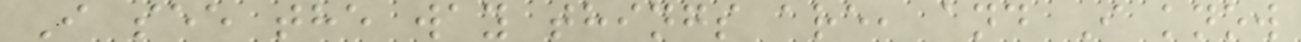I see the way things are, and I know
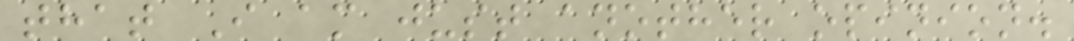that I am just another opinion.
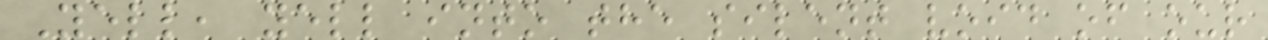Yell, yell into the silent void of our
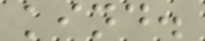kind.
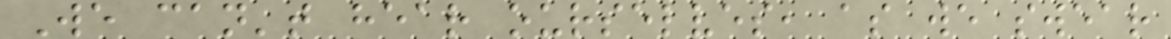We can't hear ourselves, as we swear
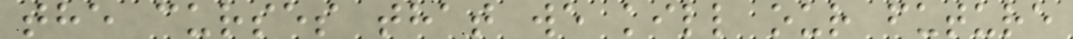the curses that we kill our future
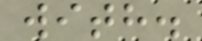with.
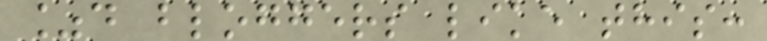%d bloggers like this:
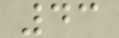43
